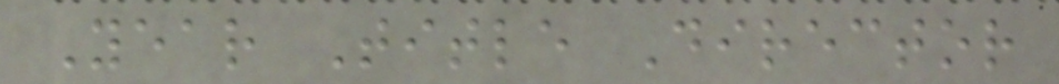Year Title Director
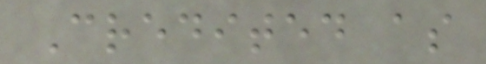Credited as
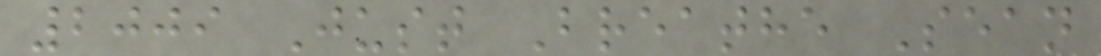2009 Just Breathe Sean
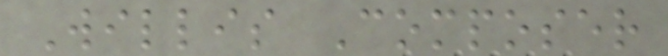Willis Composer
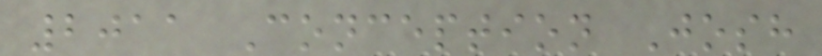2011 Conception Josh
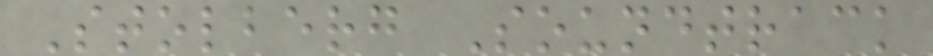Stolberg Soundtrack
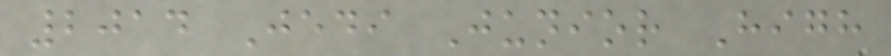2014 Jedi Junior High
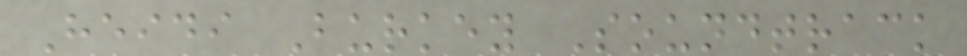Heidi Burkey Soundtrack
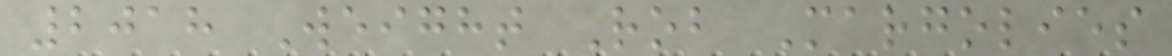2018 Weight Rob Margolies
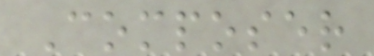Composer
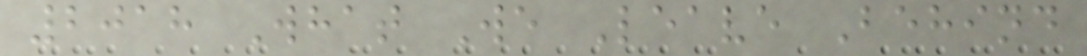2018 What We Leave Behind
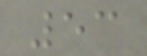53
